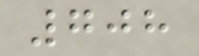708
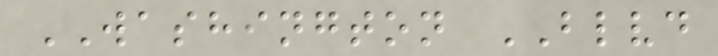WASHINGTON BLVD
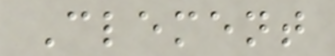Clement
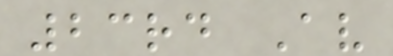23rd Av
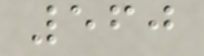560
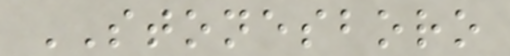STONESBORO
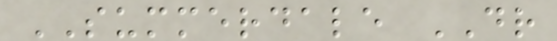SUMMERDALE DR
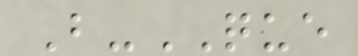B-QUE
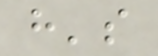h's
